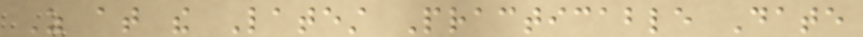As at the Latest Practicable Date
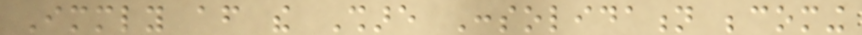Immediately after the Share Consolidation becoming
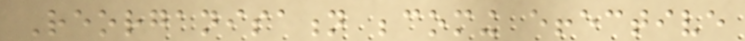Reorganisation becoming effective
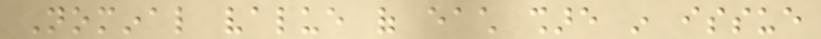Nominal value of each share in issue
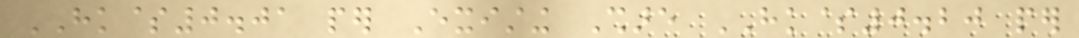HK$0.01 per Existing Share HK$0.20 per
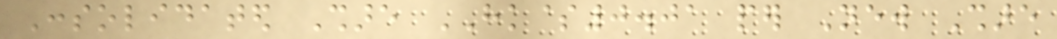Consolidated Share HK$0.01 per New Share
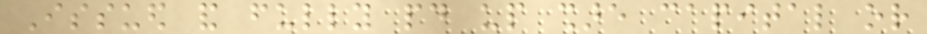Issued and fully paid up share capital or
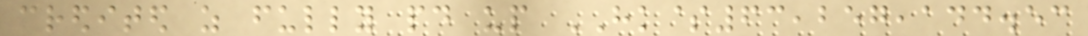credited as fully paid up HK$63,257,144.53
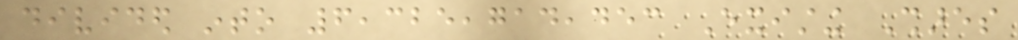divided into 6,325,714,453 Existing Shares
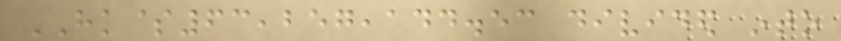HK$63,257,144.53 divided into
